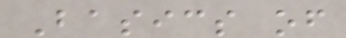Basics of
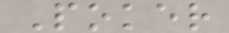Poker
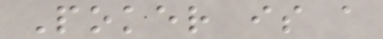Poker is a
